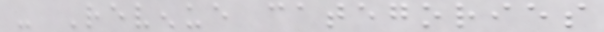- Revenue categories
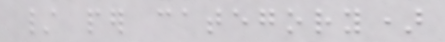/ per category)
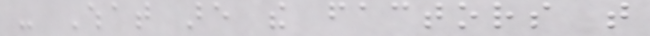- What are the factors that
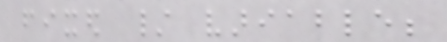fixed / variable;
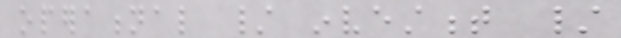operational / investment /
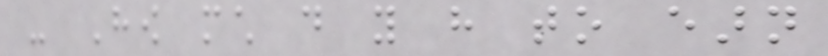- How much do you have to earn
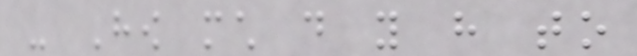- How much do you have to
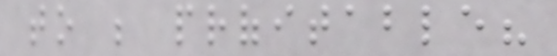to be profitable?
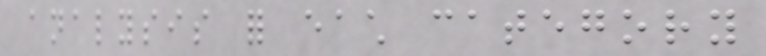analysis for each category
